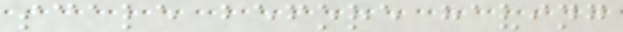scale before having
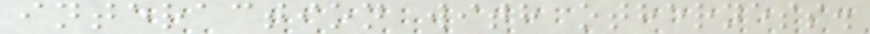interaction with otherness.
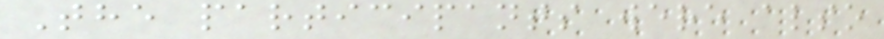The participants were also
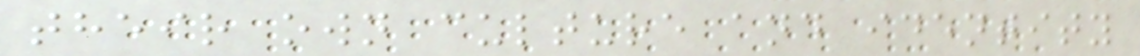their own culture and identity
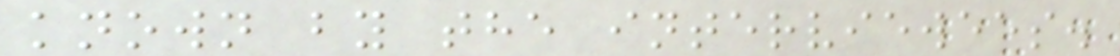known by the interviewees.
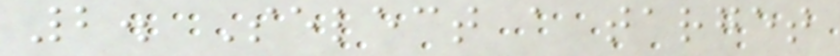2. Select a target
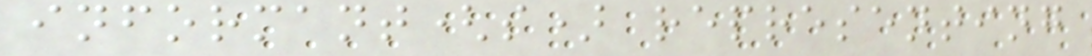informant(s) representing
